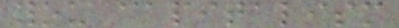you capitalism
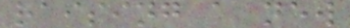raising a new
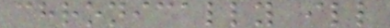chronically ill
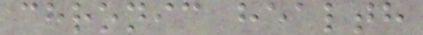chronic health
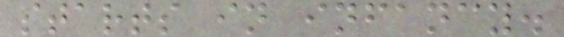starts in infancy.
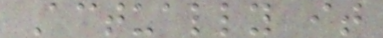Actually it
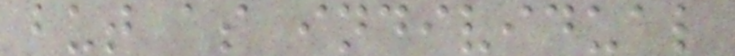but as individual
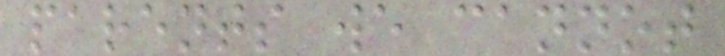parents we cannot
